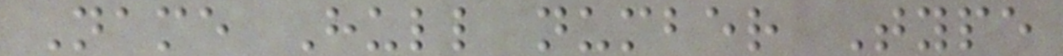Name Hull number Type
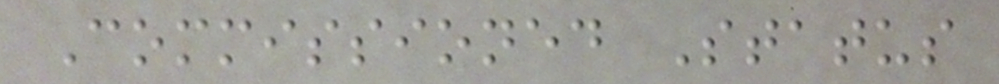Commissioned Status
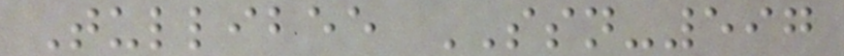Tullibee SSN-597
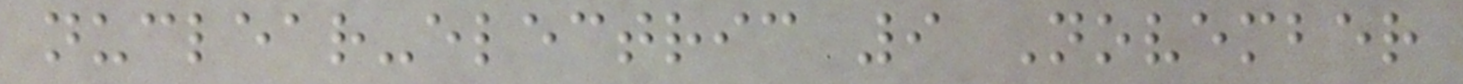nuclear-electric 9 November
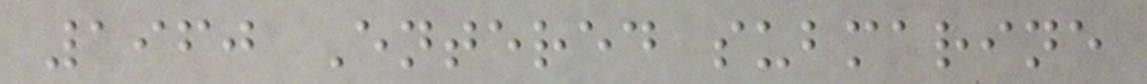1960 Entered submarine
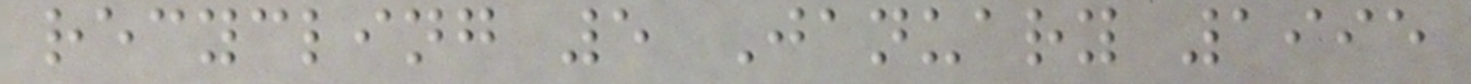recycling 5 January 1995
